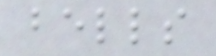bells
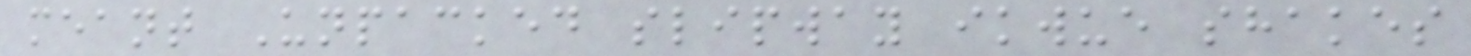meant Unpacked slipway ikwue shakes
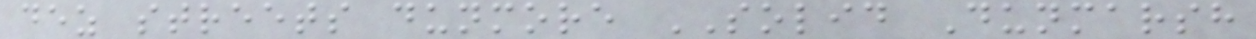dez streets dunmore SOLID Dunmarsh
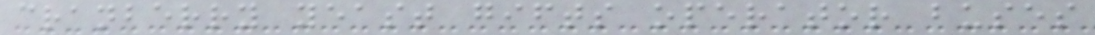cranberry yeast gifts operator buses
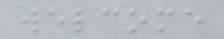welcome
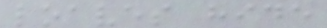loaves hide
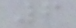6
